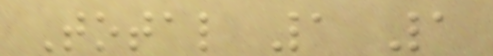Total 1 1
